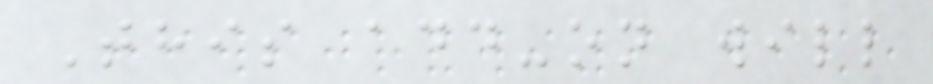This add-on will
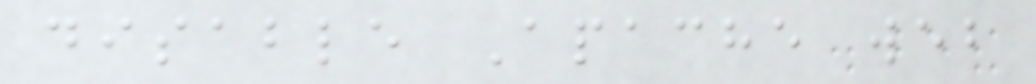disable Apache web
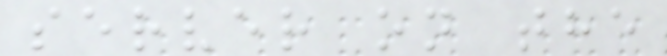server on the
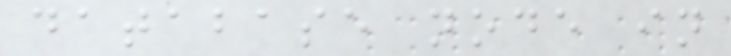database node in
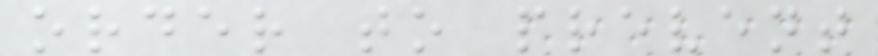order to prevent
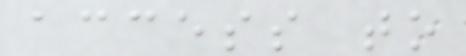access to
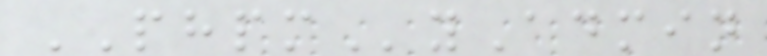PHPMyAdmin
